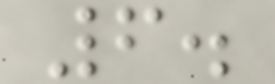6.
